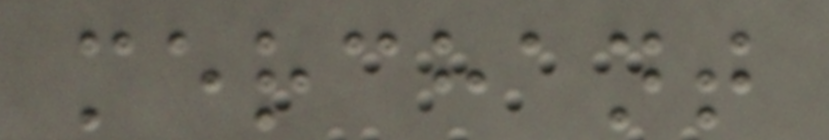merchant
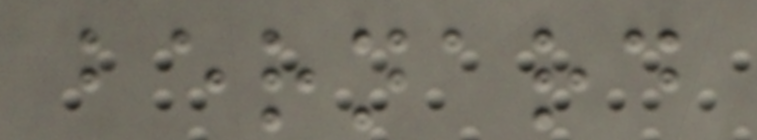bernard
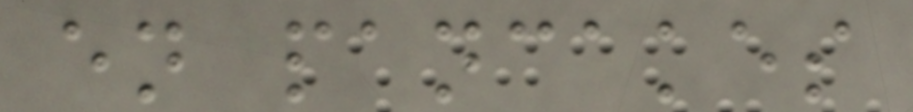en pancakes
